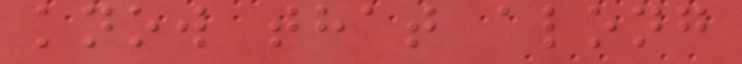know that along
